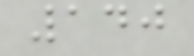140
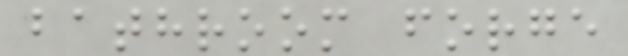bathroom forge
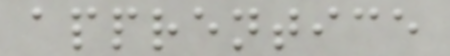apprentice
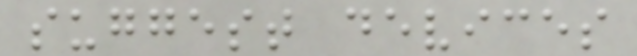suggest devices
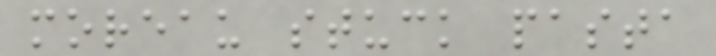moreau stuck pasta
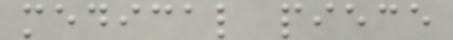medical piece
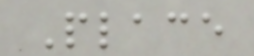Place
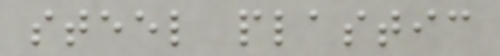steel plastic
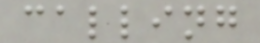calling
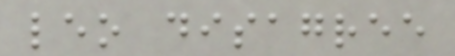leo disagree
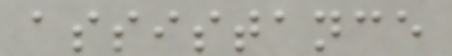assistance
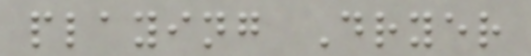playing Dryer
